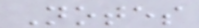Notes
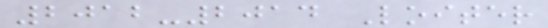2012-2014 Loiter
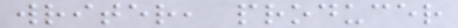writer, producer
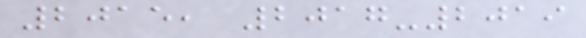2015, 2017-2019
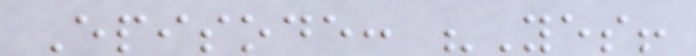Episode: "Yes!
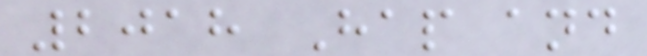2018 Hap and
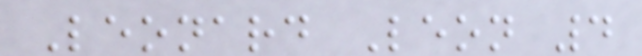Leonard Leon 4
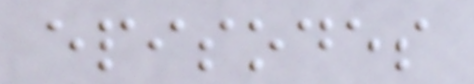episodes
